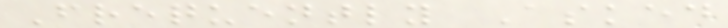Frequently Asked
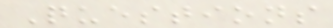Questions
